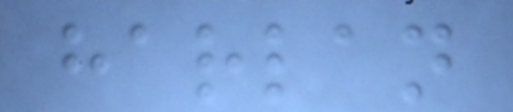harlan
